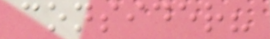consider?
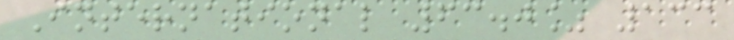International 63.0% 133
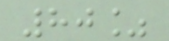80%
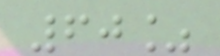60%
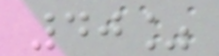40%
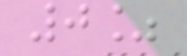0%
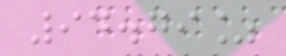94.79%
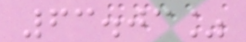63.03%
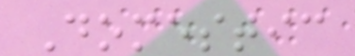Domestic
